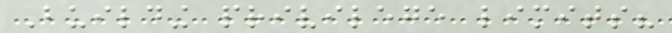Building privilege limits?
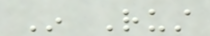In Rust
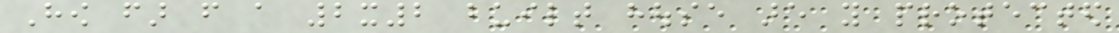How far from a 2x2 built house are you protected
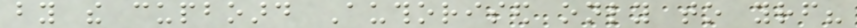by the cupboard Authorised only to yourself?
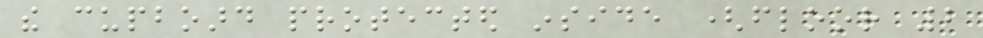the cupboard protected inside (floor 2
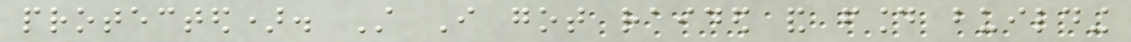protected). Still I got raided and found building
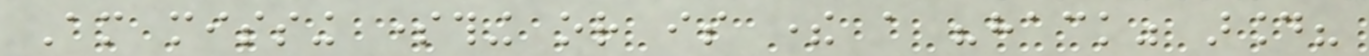Am missing something or is there a "hack" around?
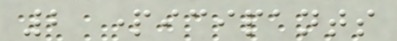2 participants
